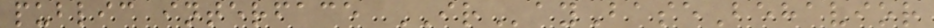public interface IRayBaseBehavior
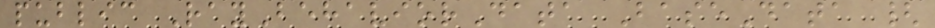public RayBehaviorData BaseData {
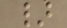}
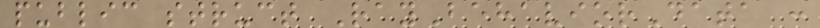public struct RayBehaviorData :
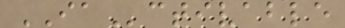IActivable
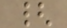{
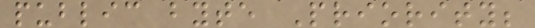public byte Priority;
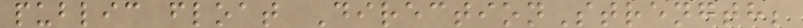public float DirectionStrength;
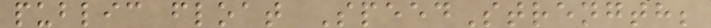public float SpeedStrength;
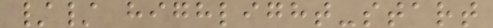// highlight-start
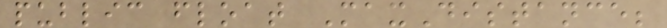public float MaxDistance;
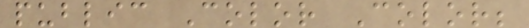public Color Color;
